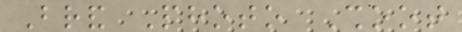Brand Photo Shoot
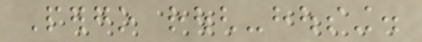Pergo rough-housing.
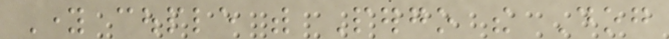Young couple with Pergo the Dog
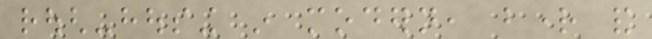rough-housing in modern, bright and
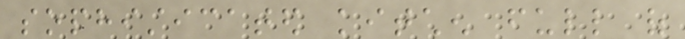sophisticated kitchen full of
